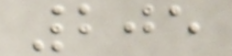205
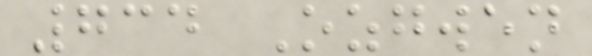734 Ozgwen
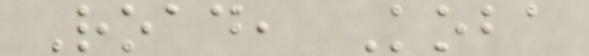Road, Koba
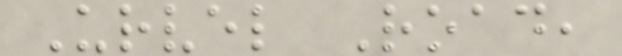Urvel Road,
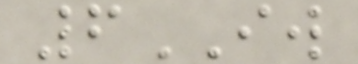6IW
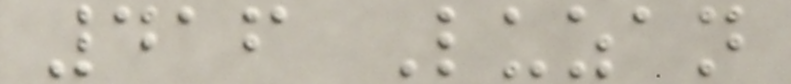416 Luzan
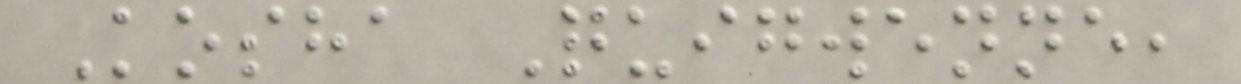Kosha Quigwenne,
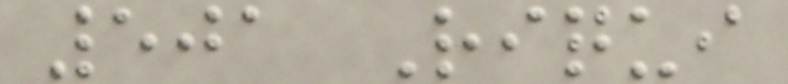501 Riqui
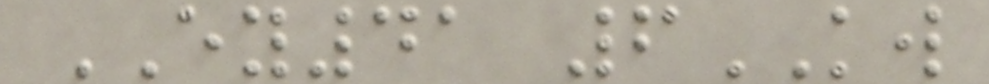EY41 6KW
